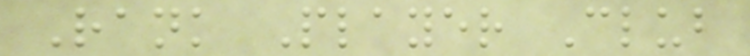Rank Player Club
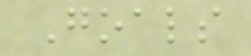Goals
